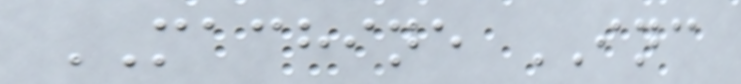MACHINE INC
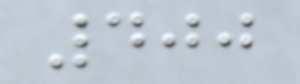400
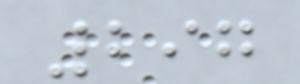297
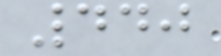440
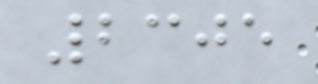2305
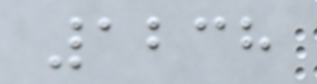1238
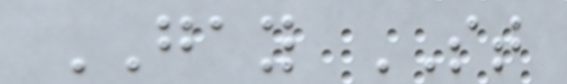GAY ST
